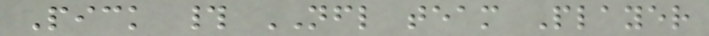Pick # NFL team Player
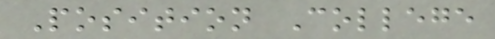Position College
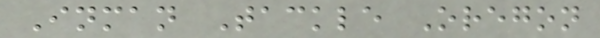Inman Tackle Oregon
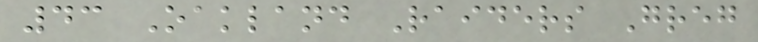43 Oakland Raiders Greg
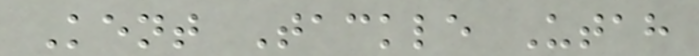Kent Tackle Utah
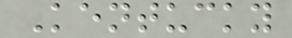Kentucky
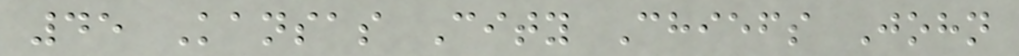45 Kansas City Chiefs John
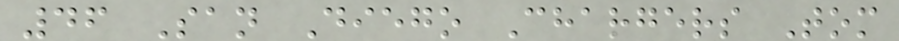46 San Diego Chargers Tom
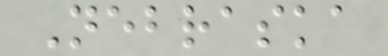Nebraska
